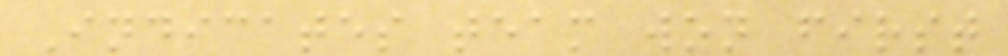Indicates team won first
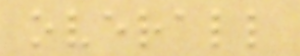overall
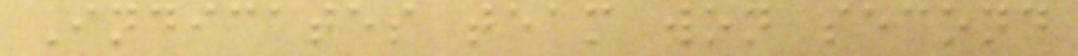Indicates team won second
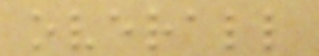overall
